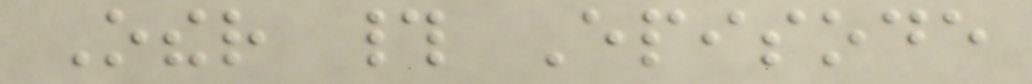Other # Episode
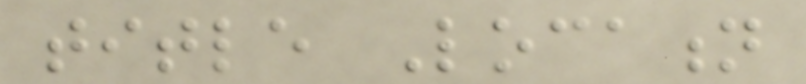title Location
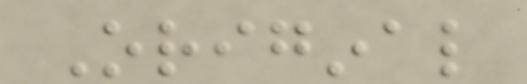Original
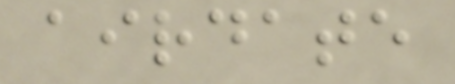airdate
